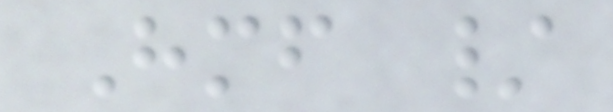Himself /
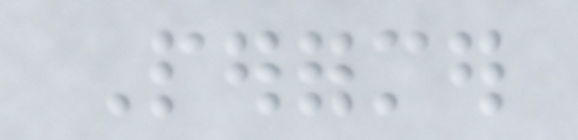Performer
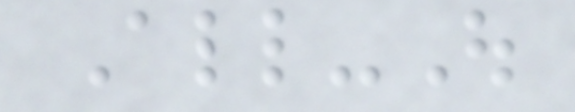All-Out
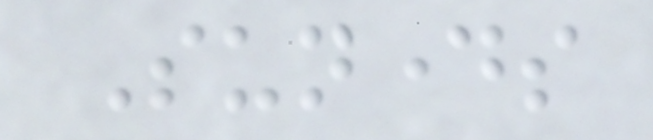Sundays
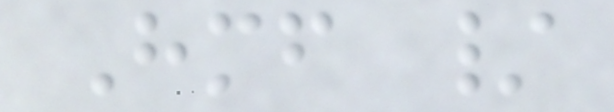Himself /
